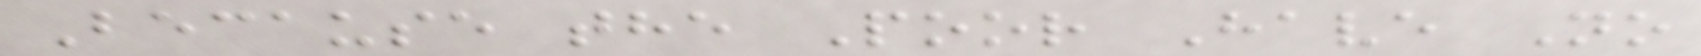Because the Poor Have No
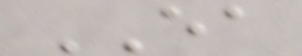EA
